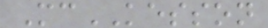McKESSON
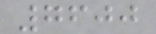7600
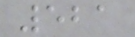521
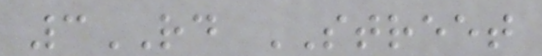3RD STREET
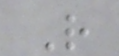R
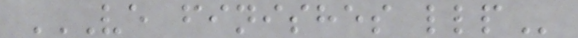VE FINISHES LLP
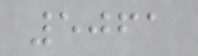5061
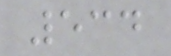534
